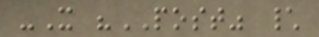-X "POST" \
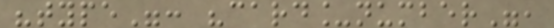"type": "card_number",
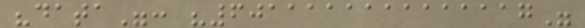"data": "6011111111111117"
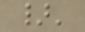}'
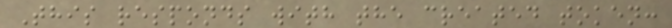This responds with the created token:
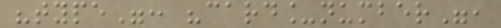"type": "card_number",
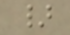}
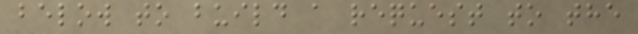below to build a request to the
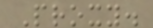Proxy.
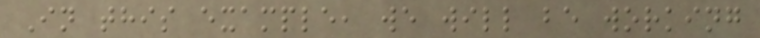In this example, we will be working
